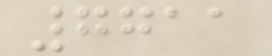7711
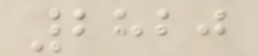2820
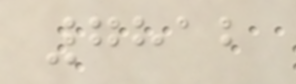7812
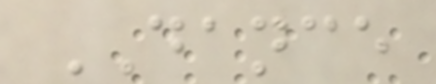DANCE
